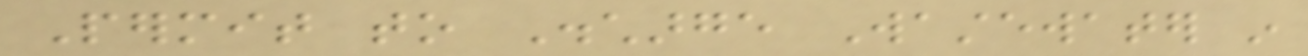Permit to Discharge Wastewater in
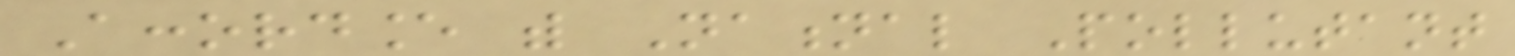Accordance with National Pollutant
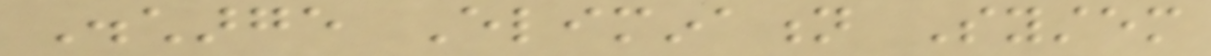Discharge Elimination System
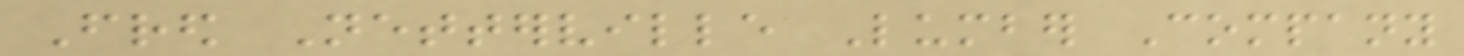Fred Netterville Lumber Company
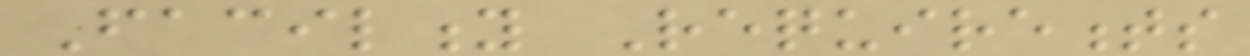Facility Requirements
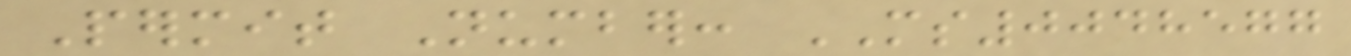Permit Number: MS0048577
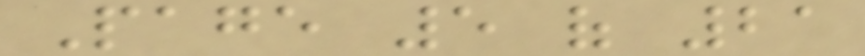Page 5 of 21
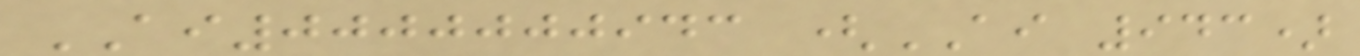AI0000000943 (AI 943)
